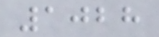1028
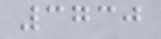3730
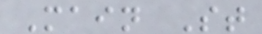Main St
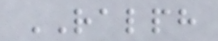RALPH
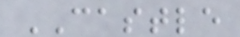CASTLE
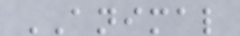ANIMAL
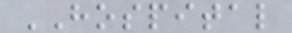HOSPITAL
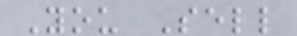You Sell
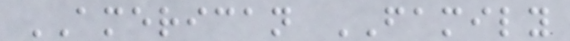AMERICAN FAMILY
